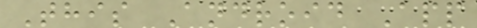This Android App
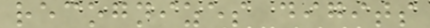recognizes digits
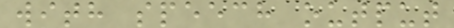with speech output
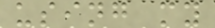using my
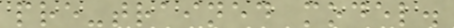pre-trained model.
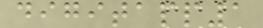digitapp1
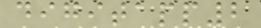digitapp2
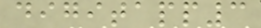digitapp3
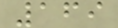169
